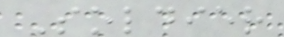Soldier
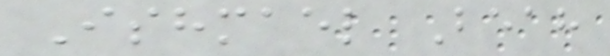Ishmael Beah
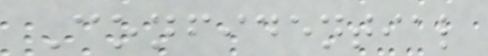Confidential
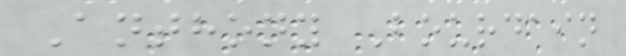Anthony Bourdain
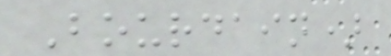Bourdain)
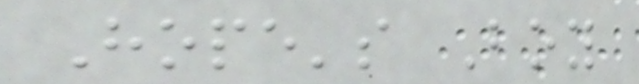Hope's Boy
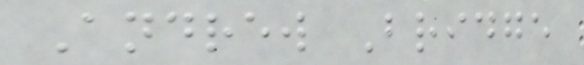Andrew Bridge
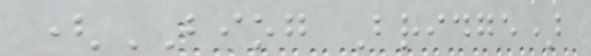(BIOG Bridge)
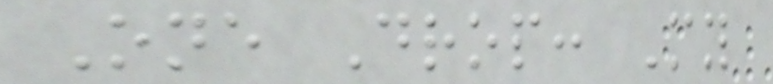One Drop: My
